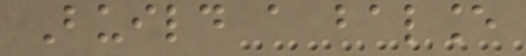Build a balance
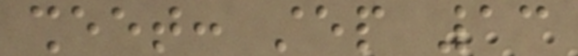sheet: step 13
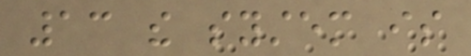13 the system is
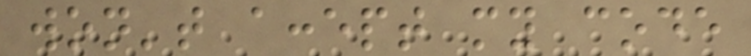won't accept my code
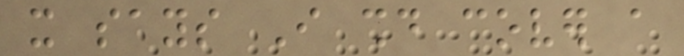it says I should cover a
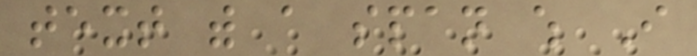text with a span which I
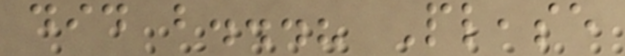did but...? Please
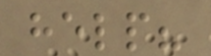help?
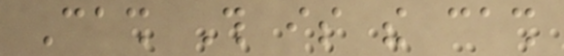Cash This is the cash
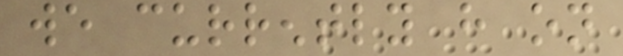we currently have on
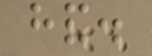hand.
